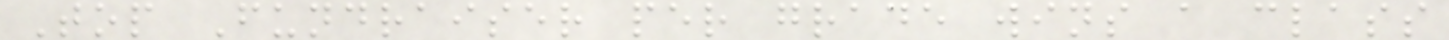Top Fundraiser per grade wins a class
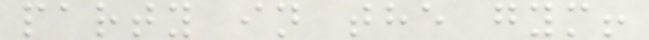party in the gym!
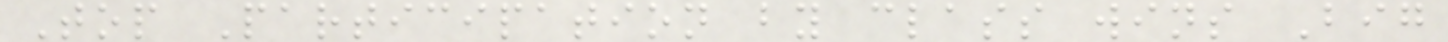Top Participation by class wins Big
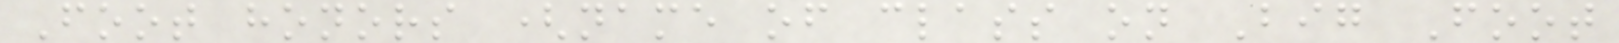Foot honors (name of class on Big Foot
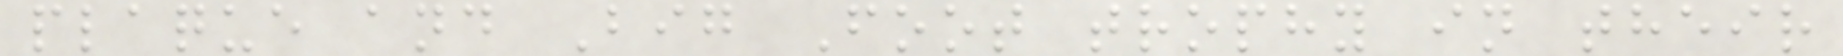plaque and Big Foot trophy in their
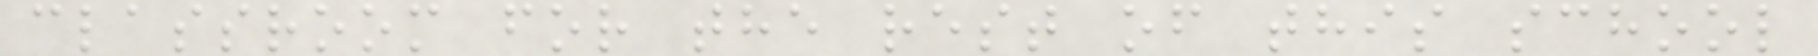classroom for the rest of this school
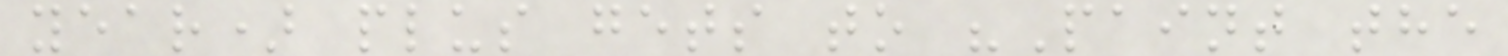year) plus gets to "Paint the
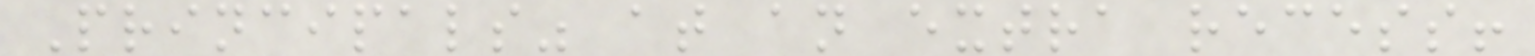Principals" at an extra recess!
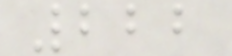222
